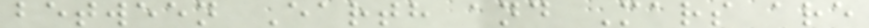between Earth and Mars are
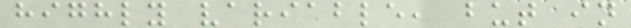highly variable, but in
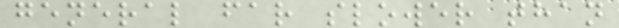general far slower than
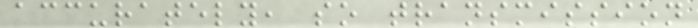accurately, so transmission
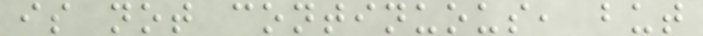is not continuous, but
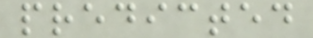predicted
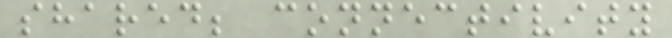shared; connectivity
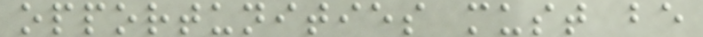opportunities must be
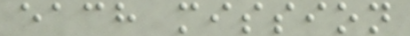each mission
